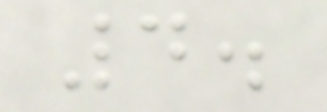4.
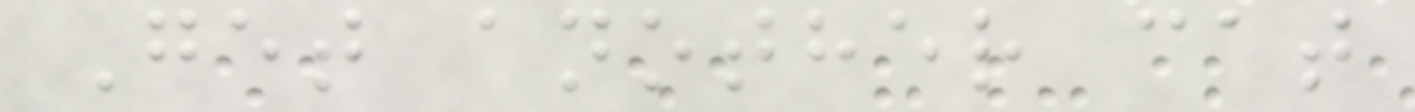Get another cat
